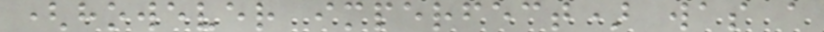(however imperfect) was a
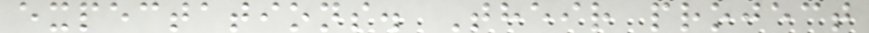expectations. Their project
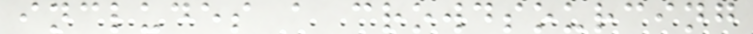includes a crowdsourcing
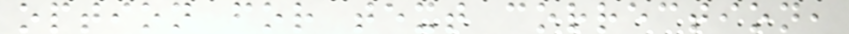option for text correction,
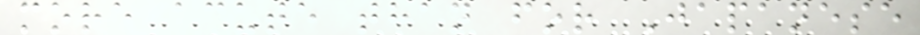more acute than for Japanese
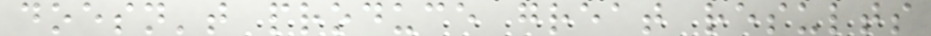doesn't produce great results
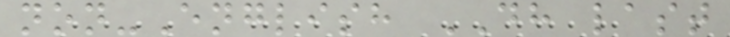non-English DH last
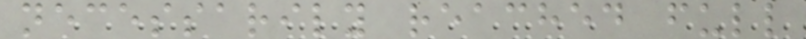necessarily reached full
